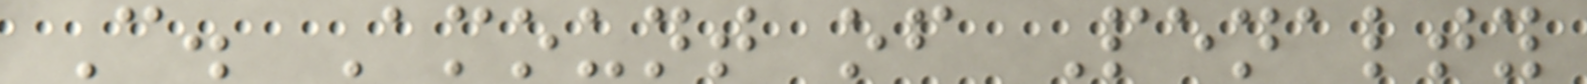C. Amount of Penalty
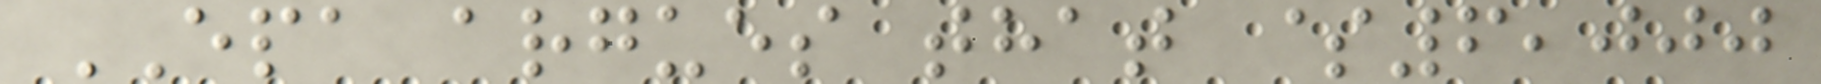EPA argues that $6,000
